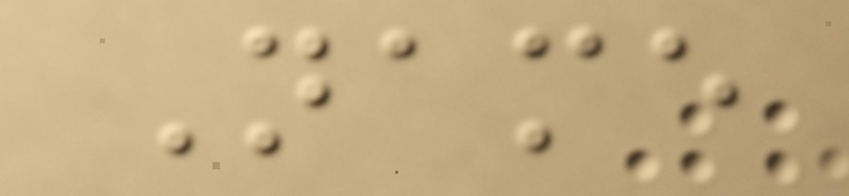Name
